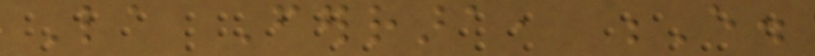La Ferrara, E.
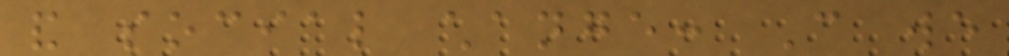and social change: Can we
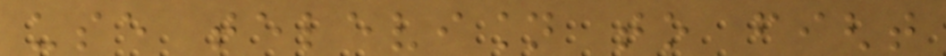use television to fight
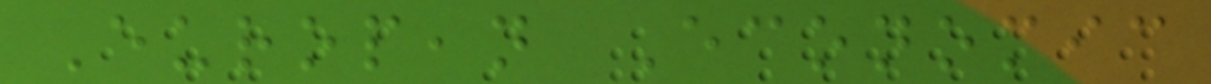European Economic
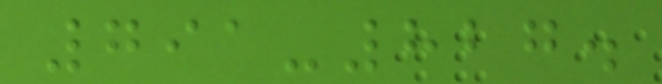791-827.
